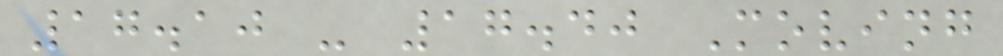17.10 - 17.40 Moving
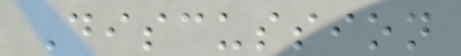Discussion
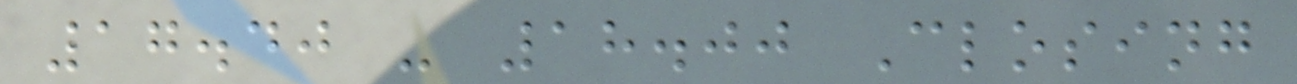17.40 - 18.00 Closing
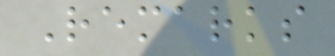Remarks
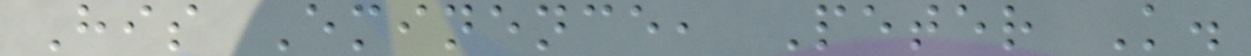His Eminence, Peter K.
